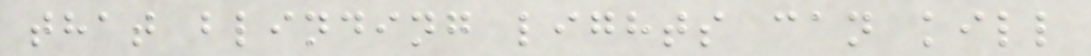that blinding lights can kill
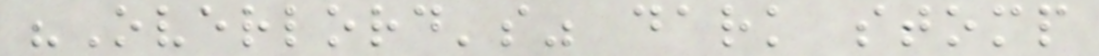"Overlord's" dark stomp
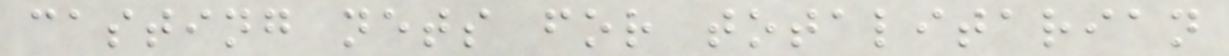casting nets for totalitarian
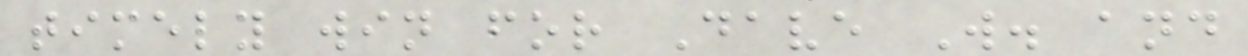timely win for Dave W. and
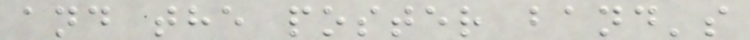and the poster band's
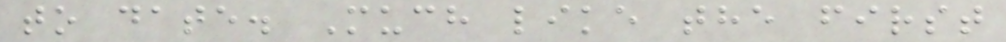to date. Much like the first
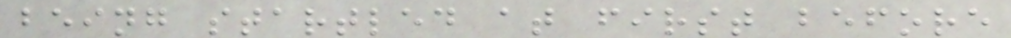being startled at first before
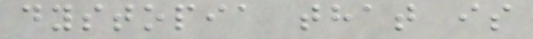dystopia that is
